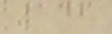146
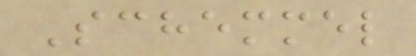Schemmel
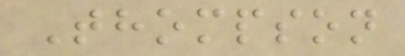Thompson
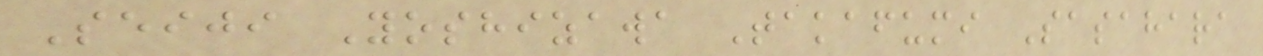Seiji Yoshizawa Takafumi Sasahara
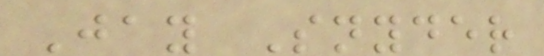Jay Snyder
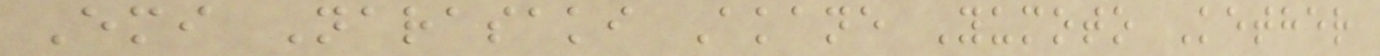Emi Narasaki Akane Yumoto Kether
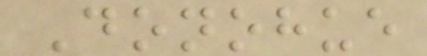Donohue
